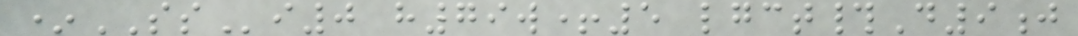*SSi0 h79w+5 lgct#D9j
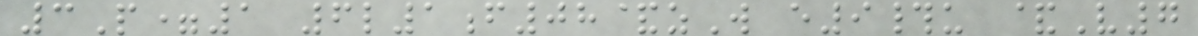3P=1 6l1f08&zW e9#u &V7
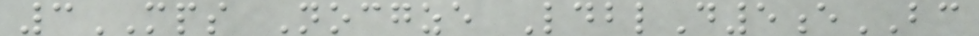3MPS Nocgze LdblD5eBC
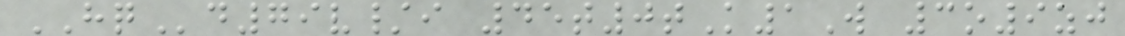HQd79v/i 45t0tK1W 3o9zj
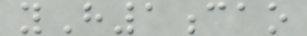yH1cao
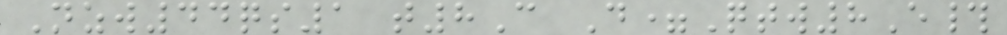Nzw44qs1 t8C D=Qtw8E#
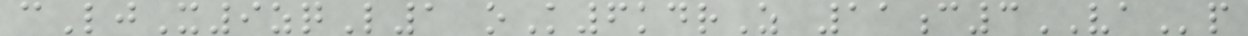cLjX9zqL1 oK6kdrZ 11c3VAp
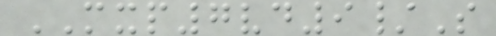MXP7vd9/S
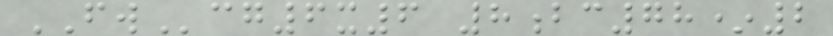FWcg6x6 8bc78*2
